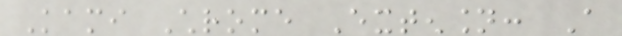Kami Chrome Extension: A
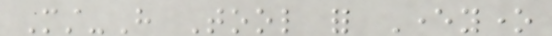Must-Have Tool for Everyone
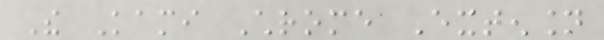The Kami Chrome Extension
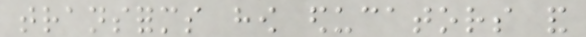transforms how educators and
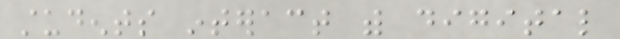students interact with digital
